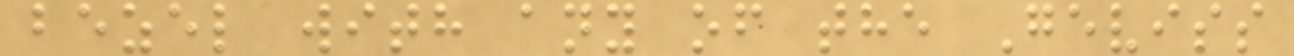bezel with any of the Geviss
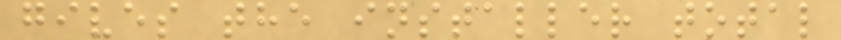gives the installer total
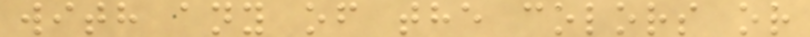with any of the colors or
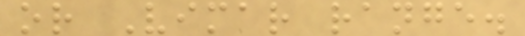or Vimar range.
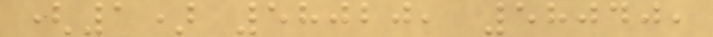(1) 58020, 58040,
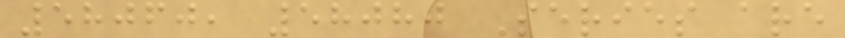58060, 58080 Series are
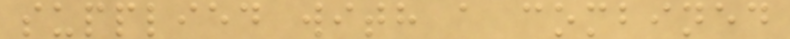supplied with a combined
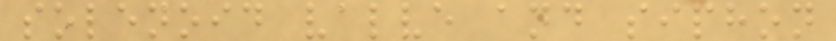solenoid valve and siphon
